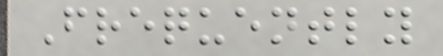Frequently
